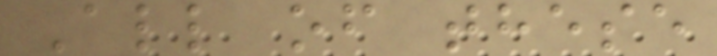All of these
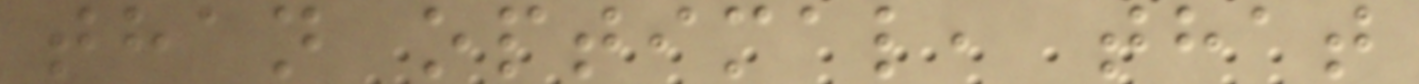than optimal, that
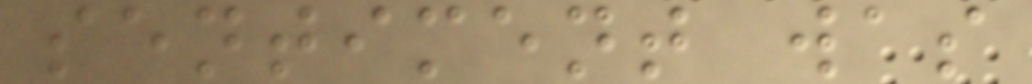sentiment was
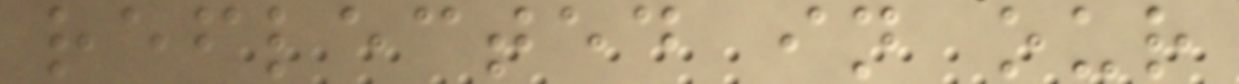reflected in our
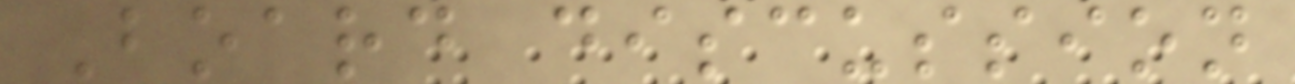Board discussion
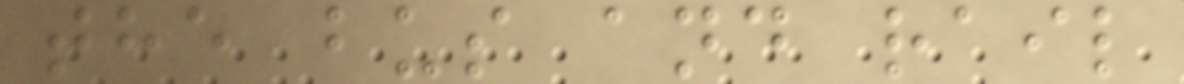the bus and rail
